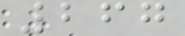267
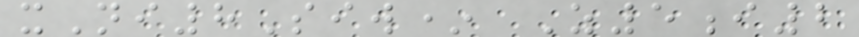xNi8Siw* Z5i2
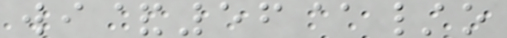wi&56@/o
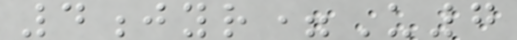4jyr=U7
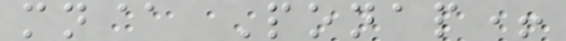mn@ Ponap+
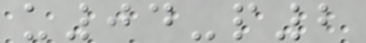u04-p2
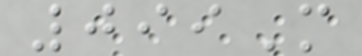099M
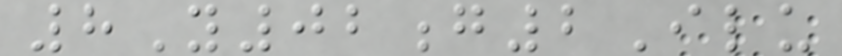8Y02g2Ilu
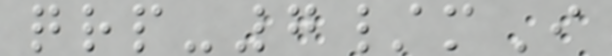qrp-7/mI
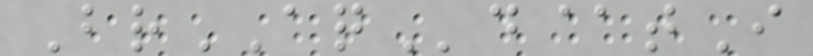BrAQd@tI
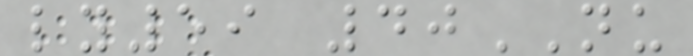ly59 40NU
